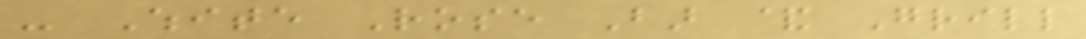- White Rose Bar & Grill
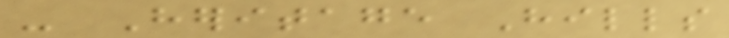- Heritage Hills
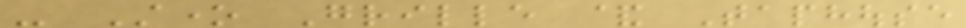- Stone Grille & Taphouse
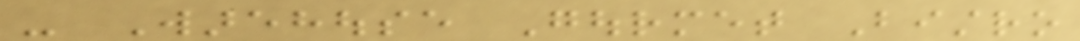- Warehouse Gourmet Bistro
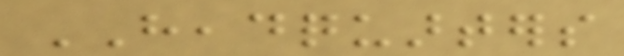HEADQUARTERS
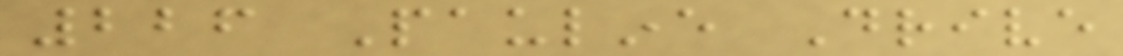226 Pauline Drive
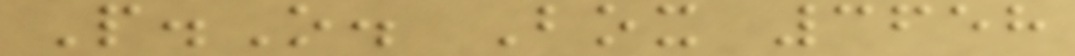P.O. Box 3658
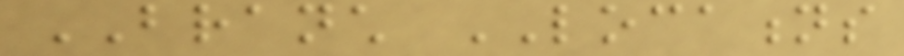BRANCH LOCATIONS
